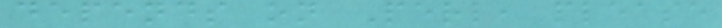depends on Perl, please
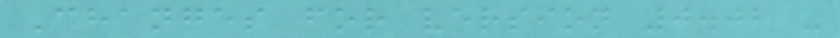Changes for version 0.02 -
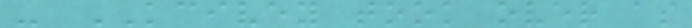- KCIVEY took over as
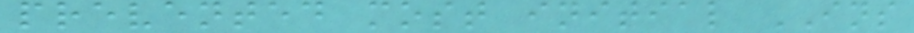prevented most initial INS
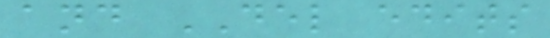and DEL edits
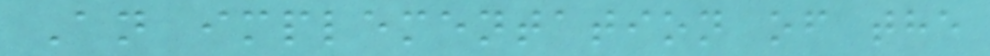An implementation of the
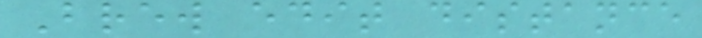Brew edit distance
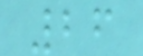26
